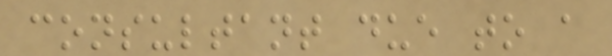consultant due to a
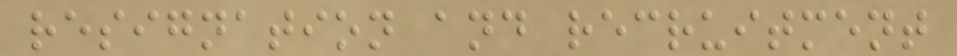resignation and recruitment
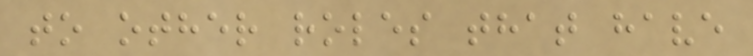to other roles that have
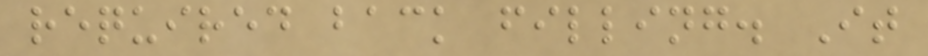required back filling. It
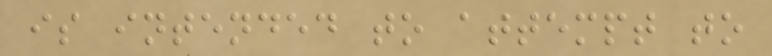is intended to attempt to
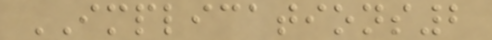IMPLICATIONS2
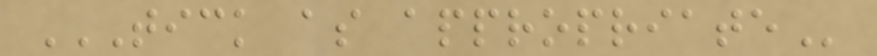TICK AS APPROPRIATE
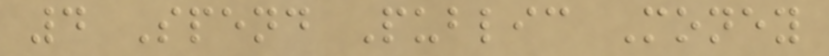4 Spend Public Money
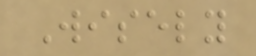Wisely
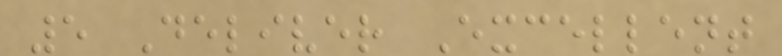5 Deliver Excellent
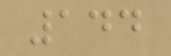144
